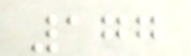177
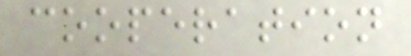cooperation
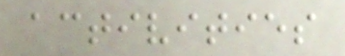activities
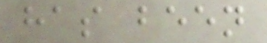has been
